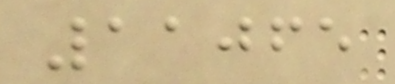11065
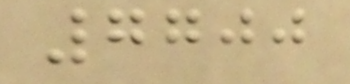7700
